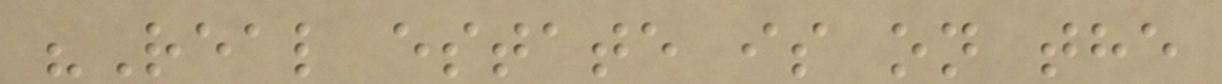"Real estate is on the
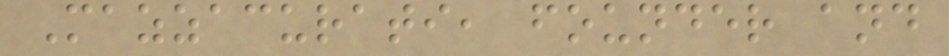Mazzacurati, founder and
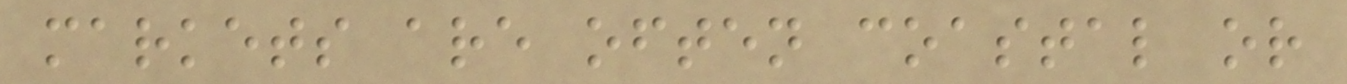markets are often coastal or
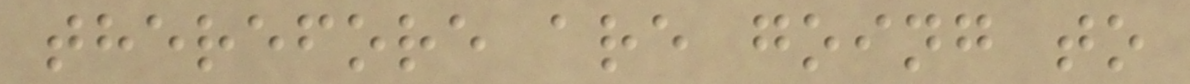therefore are going to
